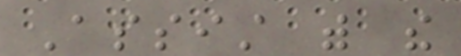Assist with the
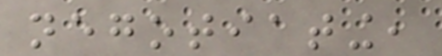negotiating,
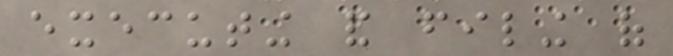executing and filing of
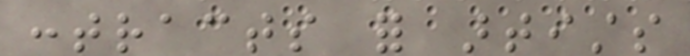contracts for artists
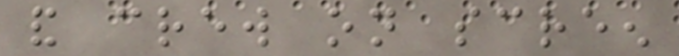and crew on screen
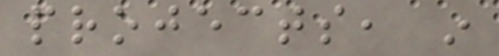projects, in
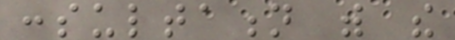consultation with the
